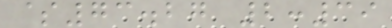$73.27 2:39
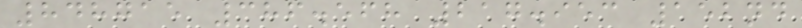848715 386.568 217.953 152nd
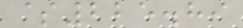$225.89
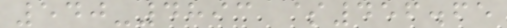540-4893 $456.65
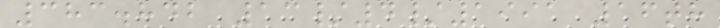383.842 13/4/1991 16th
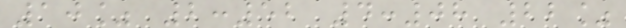10% 2:52 4:08 22%
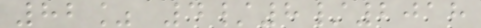82% 4/8/2018
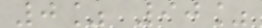0% 90%
